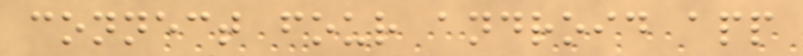connect four android app
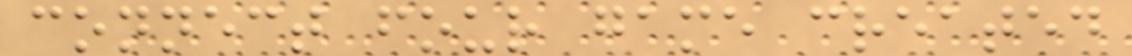connect four game created
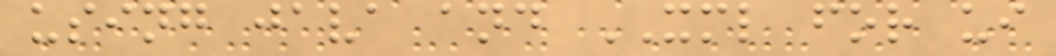using java and XML for ui
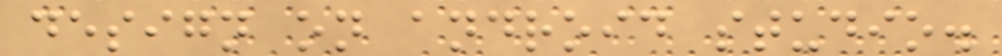design on android studio.
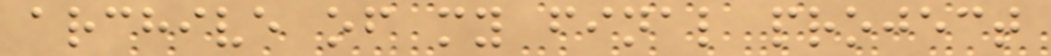archive of my final project
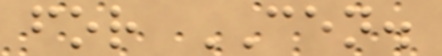for CEN.
